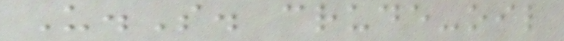U.S. crude-oil
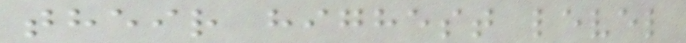their highest level
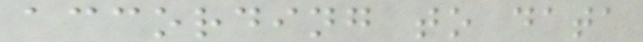according to data
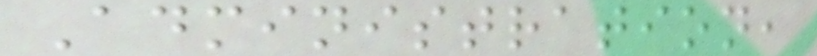Administration,
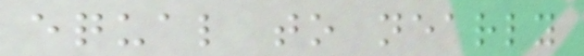equal to nearly
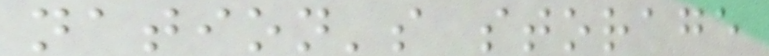nation's storage
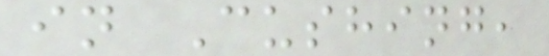in Cushing,
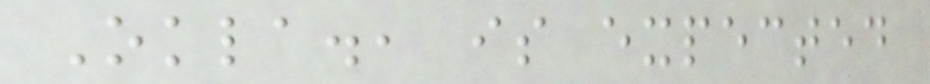Okla., is expected
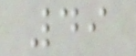49
